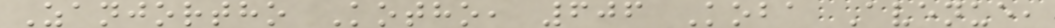Zanjortho Kotho, 606 Koba Avenue,
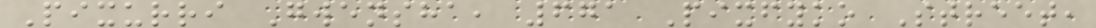Pixurri Gwensha, 671 Pixfyko Street,
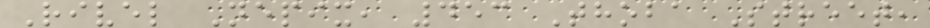Rivel Nepix, 453 Thoba Street,
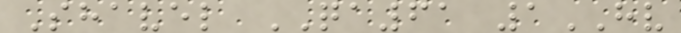Shavel QA61 1HV
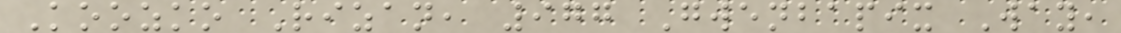Koozko Rizan, 977 Gwenbapix Way,
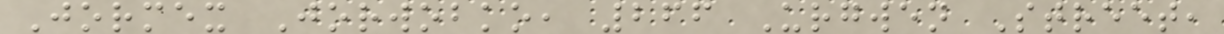Jormex Jorwobko, 266 Urgwen Street,
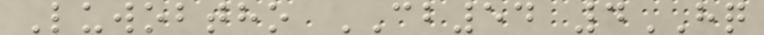Luwobtho CB54 4HQ
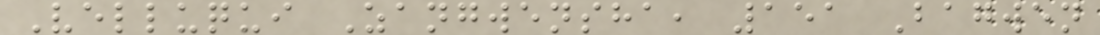Velluqui Zangwensha, 151 Bagwen
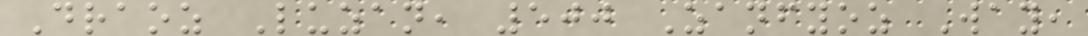Draoz Luzan, 500 Zanfyoz Way,
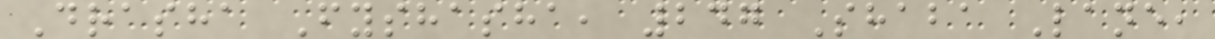Drasha Fyshasha, 247 Shaba Lane,
